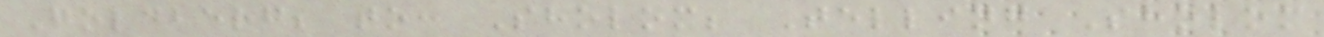Goldberg; to: Sholom; Telling Sholom
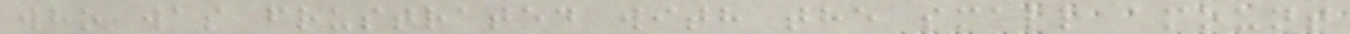who was frustrated with the small amount
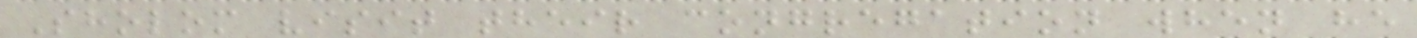Sholom visit their congregation when he
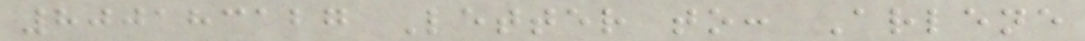800183127 Letter to: Arlene
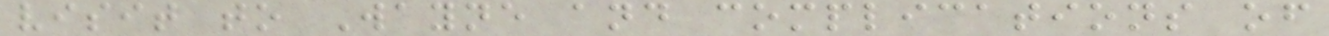visit to Wayne and complications of
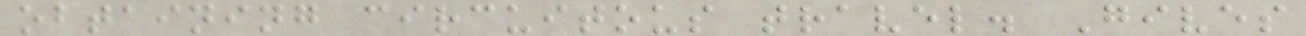obtaining circuitous travel. Gives
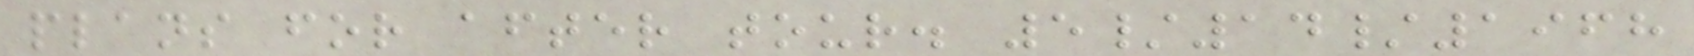plans for after tour. 5/14/1968
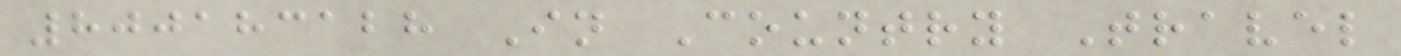800183128 In Country Travel
